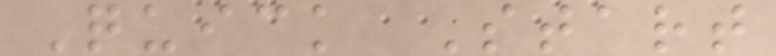Quick Start
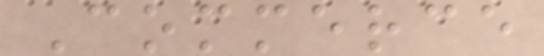Commerce
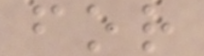for
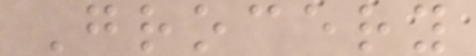Grocery
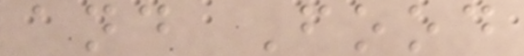and Food
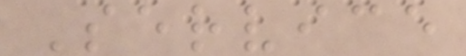Service
